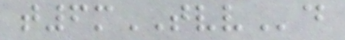t6mTVVd
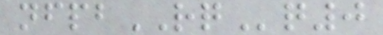nfpbRQq0
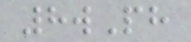8wPh
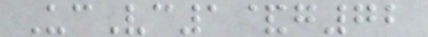UcVc1&g72
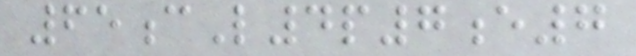65cL4p7e7
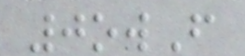0owF
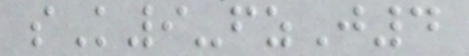sK9-fzJ4
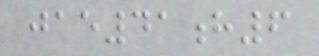jae41h6
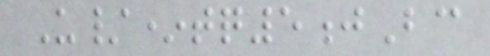U/*tq5jBc
